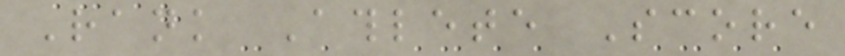Rank Athlete Score
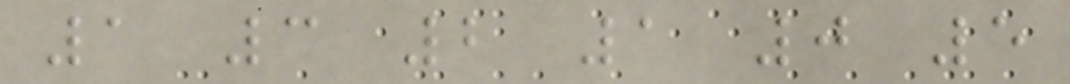1 3 2 1 0 5
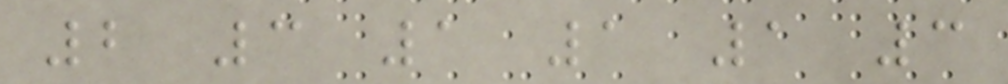2 3 1 1 1 3
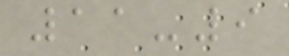11-9
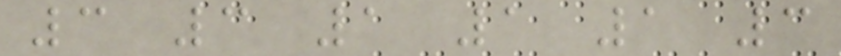3 3 1 1 1 3
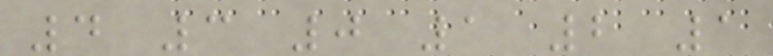4 3 0 1 2 1
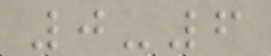0-6
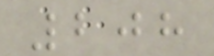208
